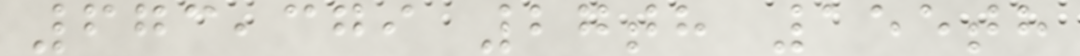673,379 27th 155th
